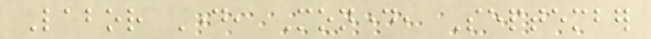Labor Day, Monday, September
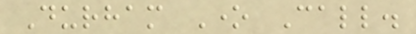Durham One Call.
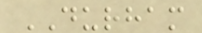DURHAM
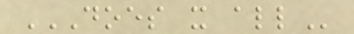DOES IT ALL
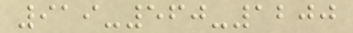919-560-1200
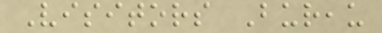Visitors Bureau
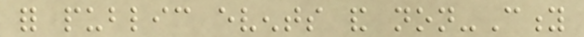for public events and non-City
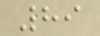89
